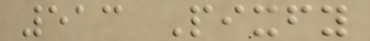513 Pixfy
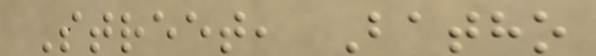Street, Batho
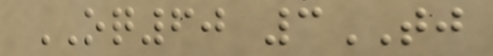OQ60 3TJ
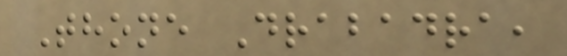Thone Drabadra,
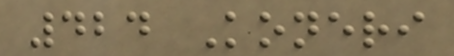424 Koneri
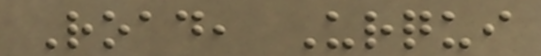Road, Urqui
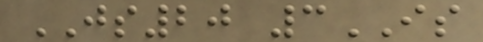JS20 3IS
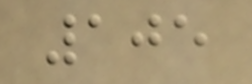105
